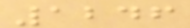1246
